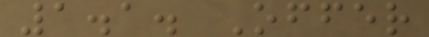1.1. Offer
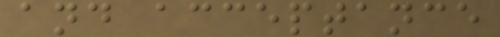and acceptance
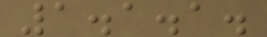1.1.1.
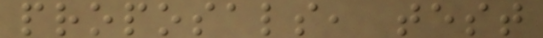proposals, test
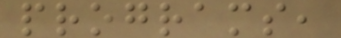programs,
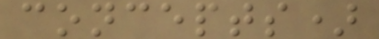concepts)
